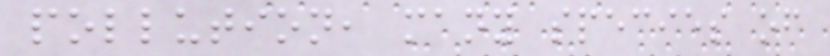pollution, many species of
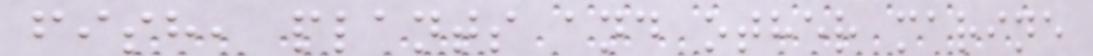fish, plants and other marine
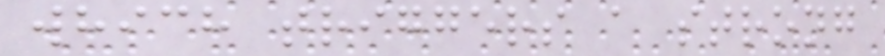which triggers a strong
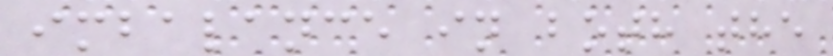imbalance in both the
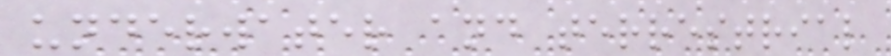underwater and terrestrial
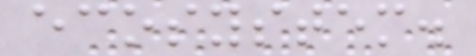ecosystem.
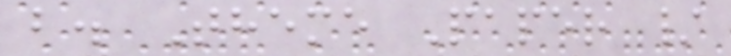b. Theme Paper /
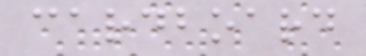cardboard
